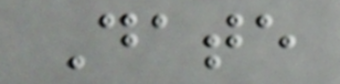Date
